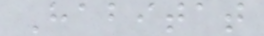Habitat
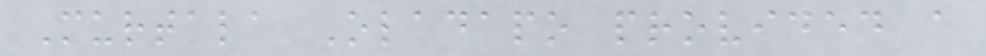Murtala Oladapo provided a
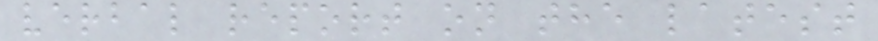verbal report on the latest
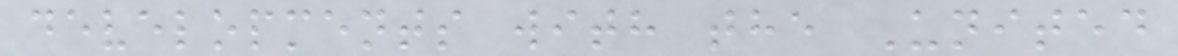developments with the United
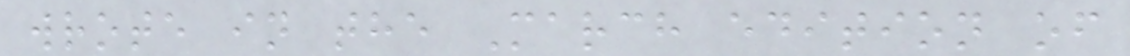wrote in the March edition of
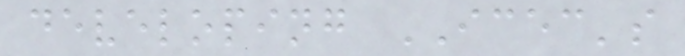developing ICEC's
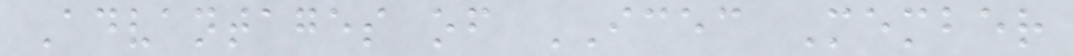Advantages of ICEC Member
